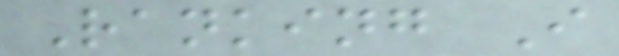Ranking I
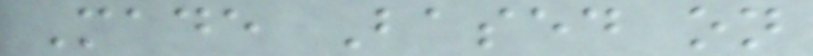Made Based on
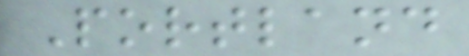Portland
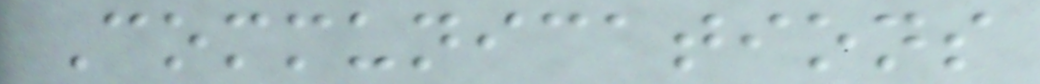Communications
